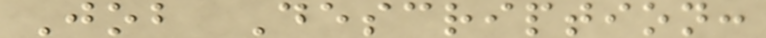Job Description:
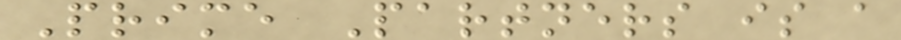Prime Partners is a
